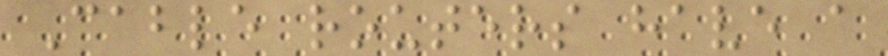Cable routers have a
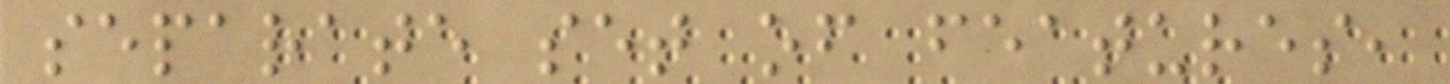separate set of features,
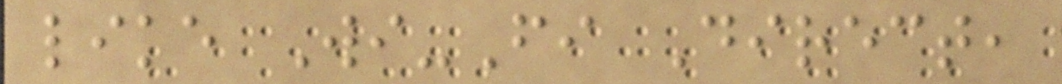like Wi-Fi Direct,
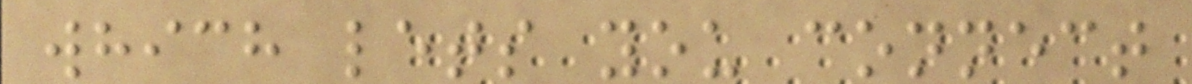which lets you connect
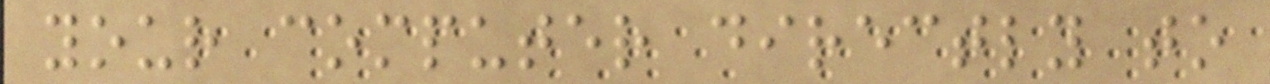your computer directly to
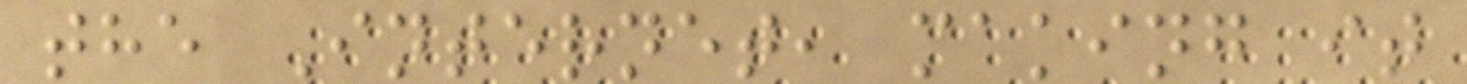the Internet, making it
